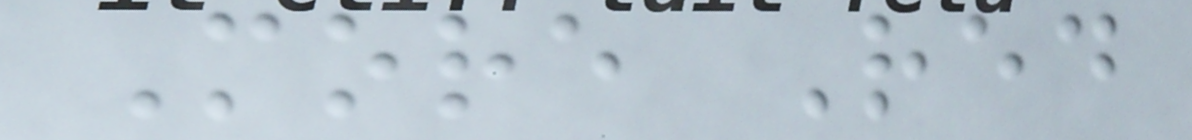More Red
